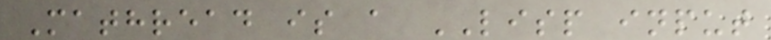Mathread is a LISP input
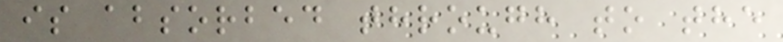is absorbed through to the
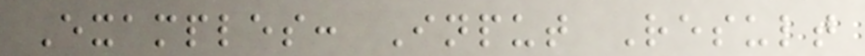Examples: Input Result
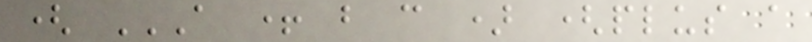( A + B C ) (PLUS A
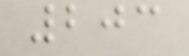203
